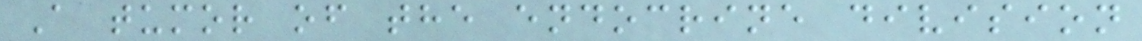A tumor of the endocrine division
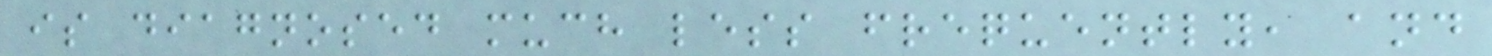is diagnosed much less frequently, and
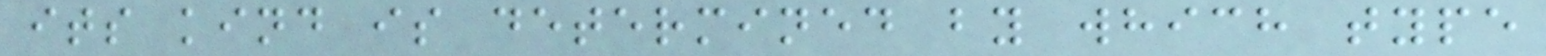its kind is determined by which type
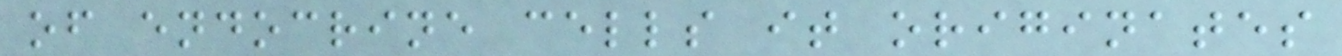of endocrine cells it originates
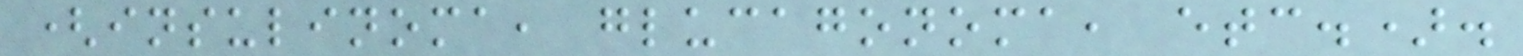(insulinoma, glucagonoma, etc.).
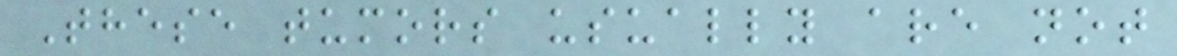These tumors usually are not
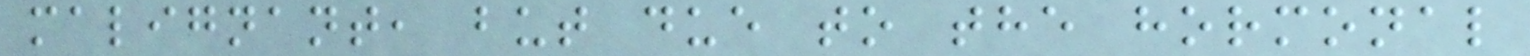malignant, but due to the hormonal
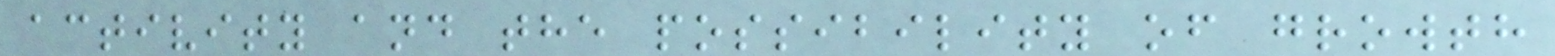activity and the possibility of growth
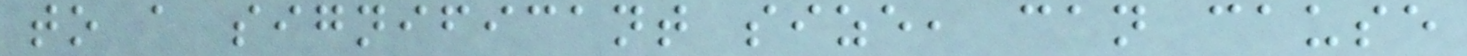to a significant size, can cause
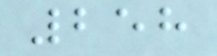258
